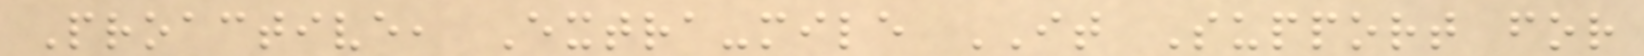Proactive, Extra-mile IT Support for
